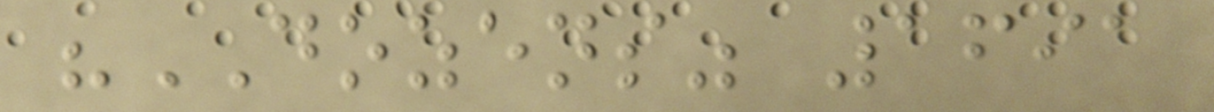"DOZENS" 1691
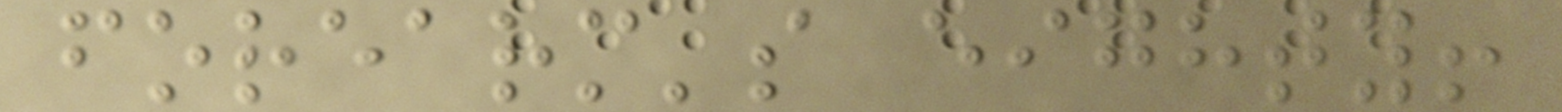forearm's eighty!
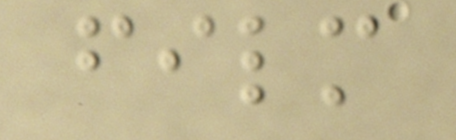film
